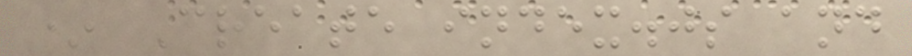* Create index.js and
